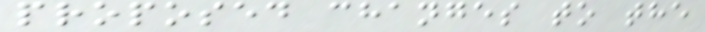proposed changes to the
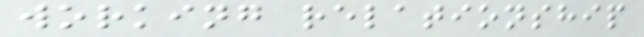working relationship
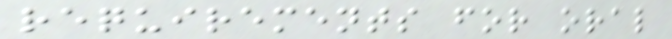requirements for oral
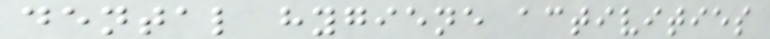dental hygiene activities
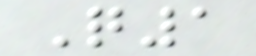Q1
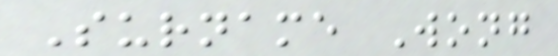Surname Wong
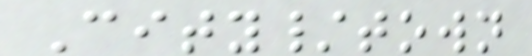City/town
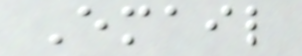Email
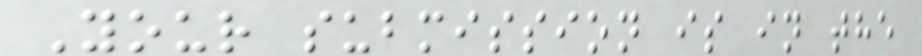Your submission is in the
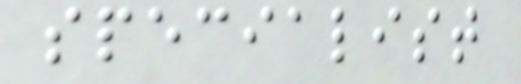specialist
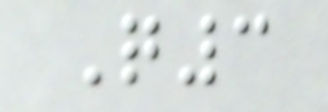Q3
